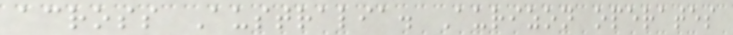across Australia. Aurizon operates
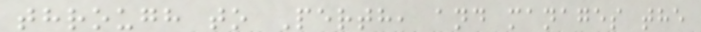through to Perth, and manages the
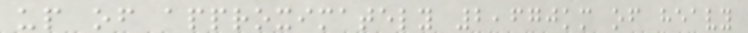up of approximately 2,670km of heavy
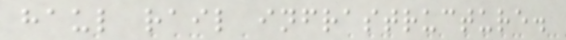haul rail infrastructure.
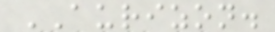AURIZON.
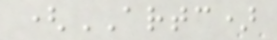(ARTC)
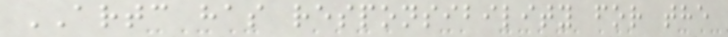ARTC has responsibility for the
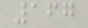167
